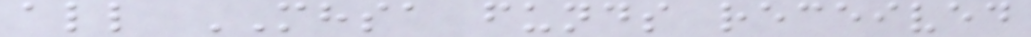all MHSA funds received
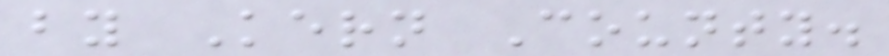by Kern County.
